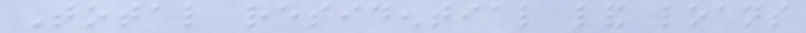Total residential land loans
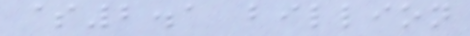$2.1 billion
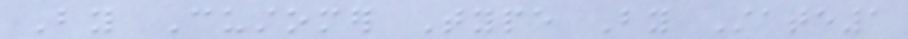By Customer Type By State1
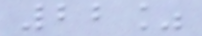22%
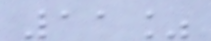11%
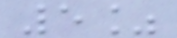5%
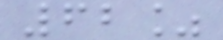62%
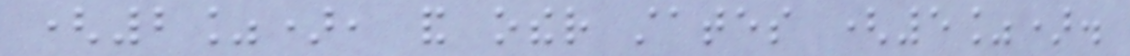(2%), and other states (5%).
